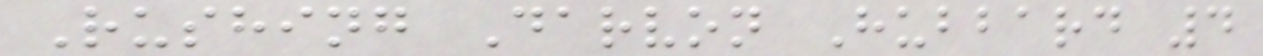Rushing Darvon Hubbard 4
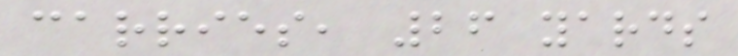carries, 26 yards
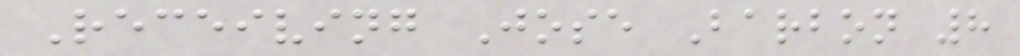Receiving Jose Barbon 8
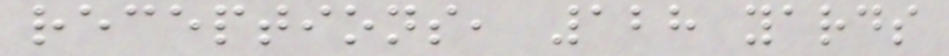receptions, 128 yards
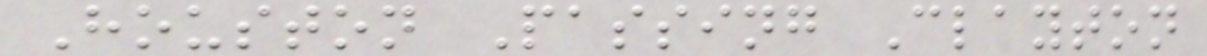Houston Passing Clayton
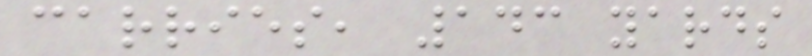carries, 143 yards
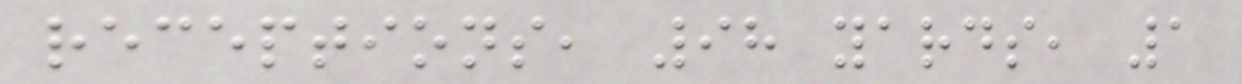receptions, 98 yards, 1
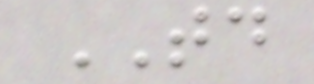TD
